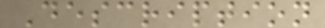Description
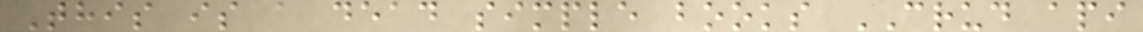This is a dead simple books CRUD api
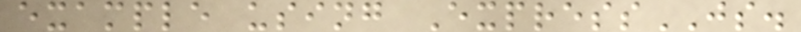example using ExpressJS.
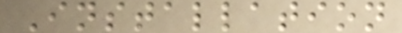Installation
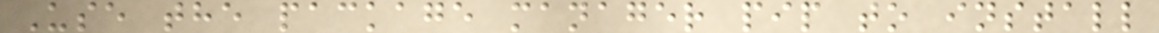Use the package manager pip to install
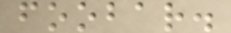foobar.
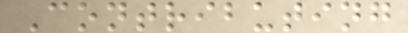Contributing
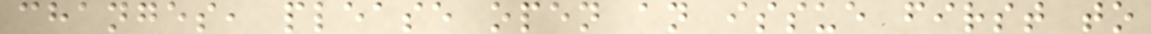changes, please open an issue first to
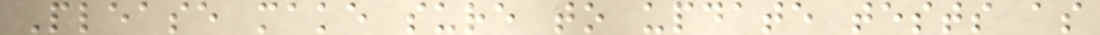Please make sure to update tests as
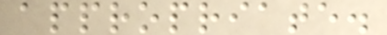appropriate.
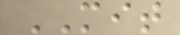MIT
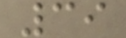39
